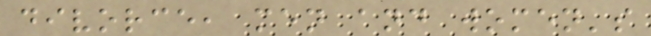divorce, men and women's
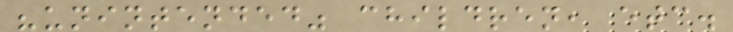"unintended" children, etc.
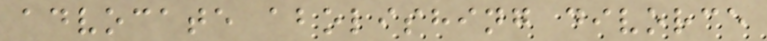advocate abolishing divorce
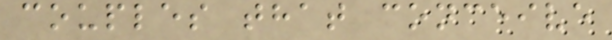couples that conceive
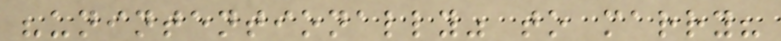"unintentionally" to marry?
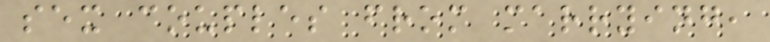sex couples from marrying,
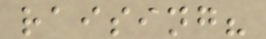raising?
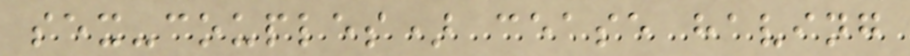sex-couples) cease having
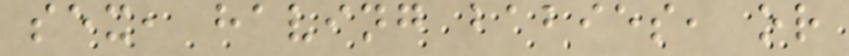sex, having babies, or
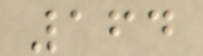164
